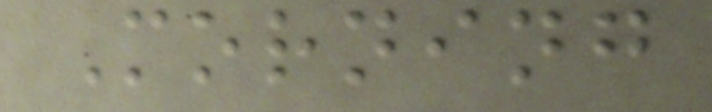Morning
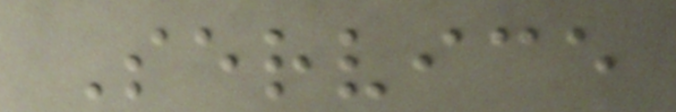Service
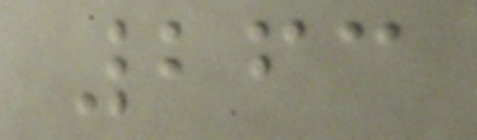263
